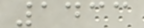1433
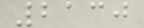2130
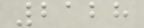2128
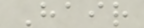Hair
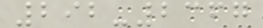292-2367
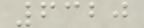6320
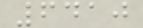6410
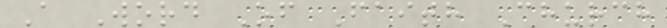A Word Of Faith Church
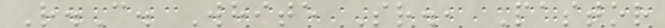R.C. White Sr., Pastor
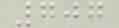707
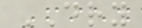DRY
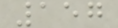157
